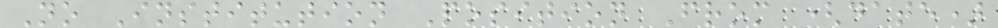No Institution Position From (date)
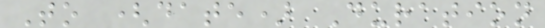To (date) Duration
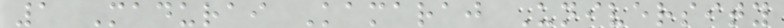1 Madurai Kamaraj University
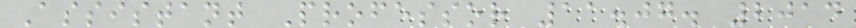Assistant Professor 11.07. 2014
